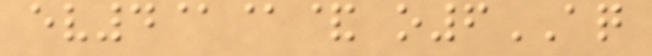ev4@@& o6AQ
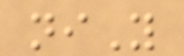niY
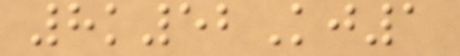8k52Kj1
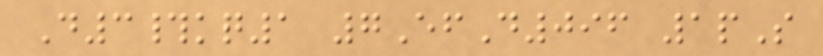D3#kq1 7EfD096 1pS
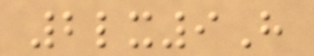2lx9H
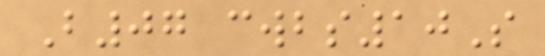B07 cwbs10S
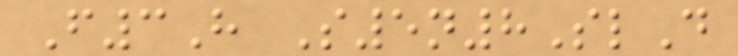F3H S5n8SlD
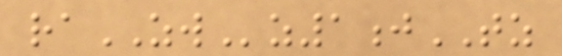raZWz1jTZ
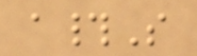a#S
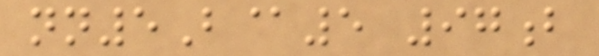nn5B@5 97b
